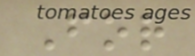For
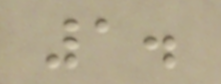1.
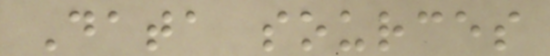Data sources
